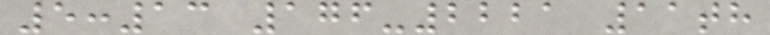5:13 176-2221 11th
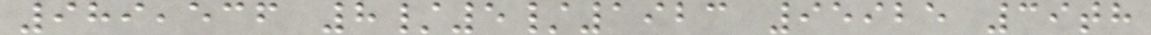989,536 8/5/1923 95925 39th
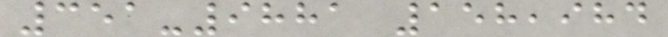351-9881 158,984
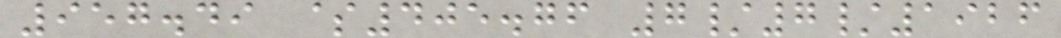957.49 $405.76 7/7/1926
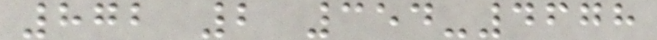872 2 354-4678
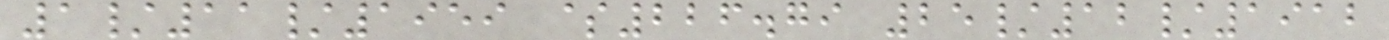1/11/1959 $226.79 25/12/1912
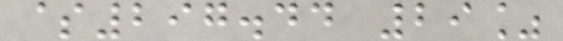$297.44 29%
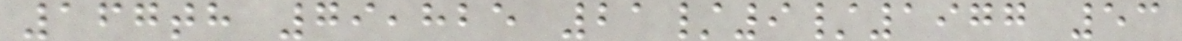167th 79,825 21/9/1977 53
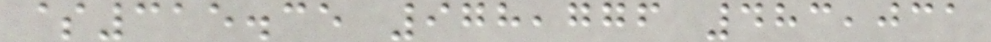$315.35 978,776 483,031
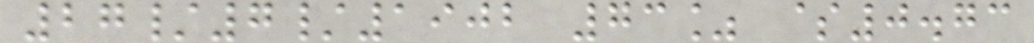27/7/1902 73% $0.73
